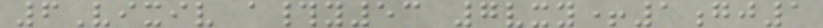6Vixiv a#y53 7vxy+1gj1
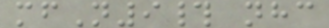mfN9# nhc
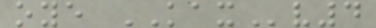oye KAXv4
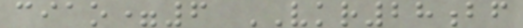ciao=6 VKR28bf
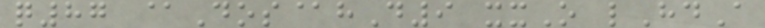q87 @Dos@hD9 xxO lHdA
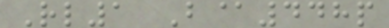Rl1 B@448p
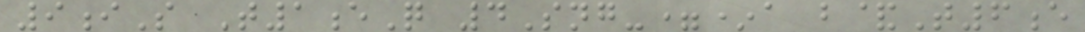9iS T1eQ 4Sng-=*a b&T6e
